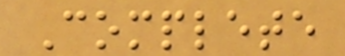Complete
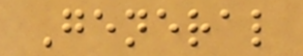General
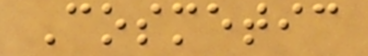Cosmetic
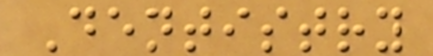Dentistry
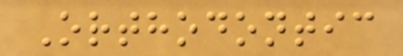Orthodontic
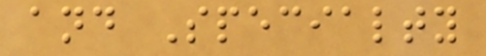and Specialty
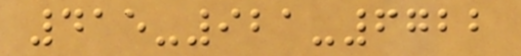415-921-6722
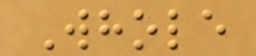Whole
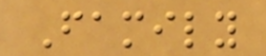Family
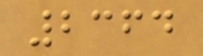2364
